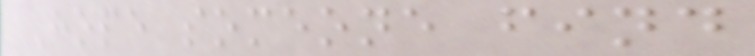Hope someone find
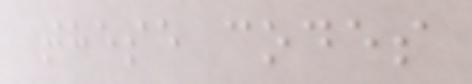these codes
